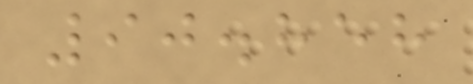90.858
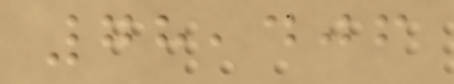78,406
